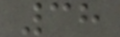38
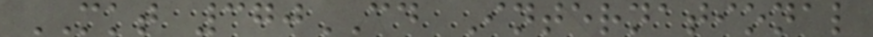MKT 370CD International
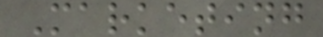Marketing
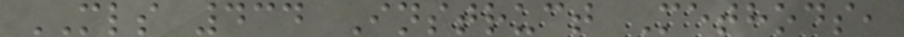MLS 434 Instruct Methods,
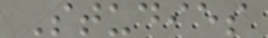Studies
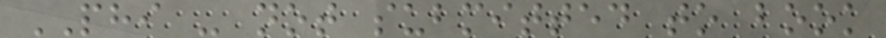PHI - not submitted to book
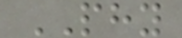PHY
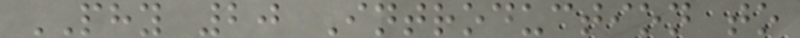PHY 20 Introduction to
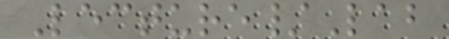Lecture/Lab
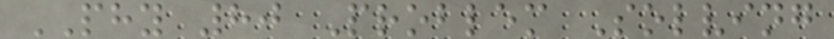PHY 80 Problem Solving
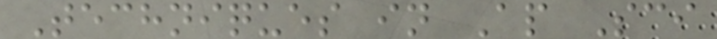Techniques in Ap Sci
